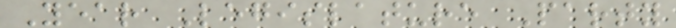Year Legislature Party
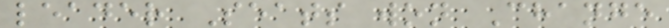leader Seats won Change
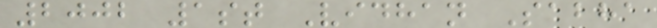2002 1st Vidhan Sabha
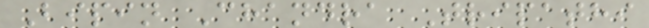Bipin Chandra Tripathi
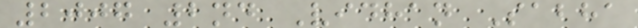2007 2nd Vidhan Sabha
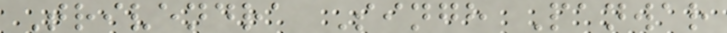Trivendra Singh Panwar
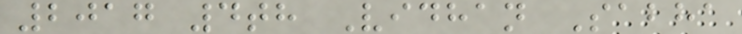2017 4th Vidhan Sabha
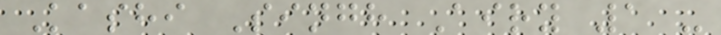Kashi Singh Airy 1 -
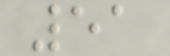51
